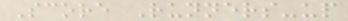Score Runners-up
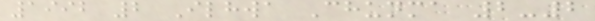1992 2 Ilhwa Chunma 2-2
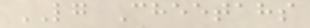LG Cheetahs
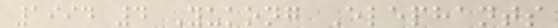1994 4 Yukong Elephants
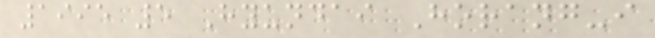1995 5 Hyundai Horang-i
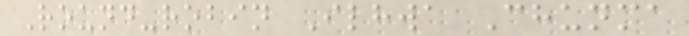Round-robin Ilhwa Chunma
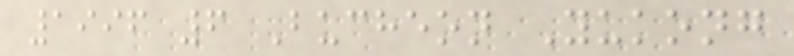1996 6 Bucheon Yukong
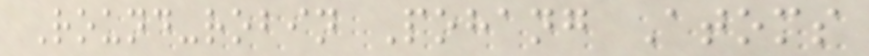Round-robin Pohang Atoms
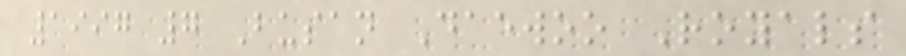1997 7 Busan Daewoo Royals
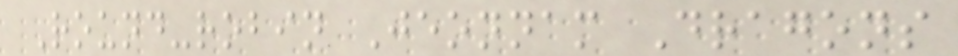Round-robin Jeonnam Dragons
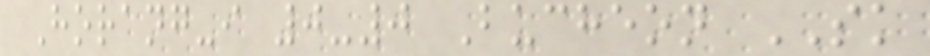Horang-i 0-0 Bucheon SK
